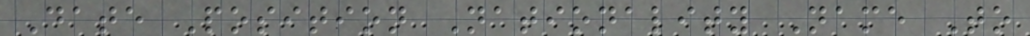Date Position Nationality Name To
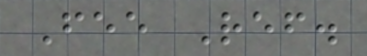Fee Ref.
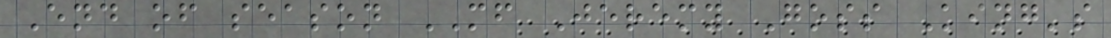End of season MF Jeremy Goss King's
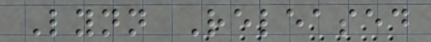Lynn Released
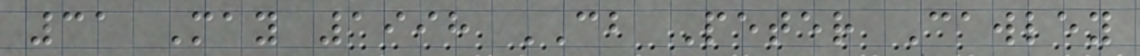31 May 1998 CB Peter Cawley
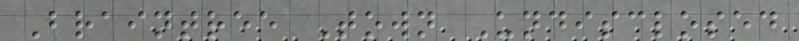Braintree Town Undisclosed
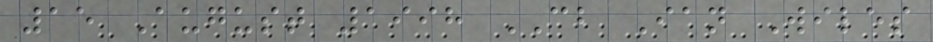15 August 1998 CB Ian Wiles
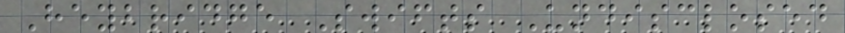Heybridge Swifts Undisclosed
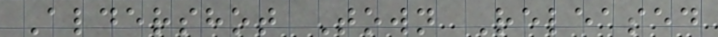Aldershot Town Released
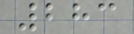283
